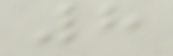8
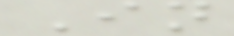In
